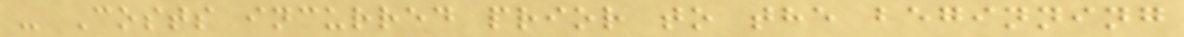- Costs incurred prior to the beginning
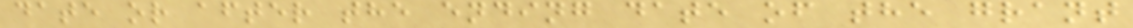date or after the ending date of the grant
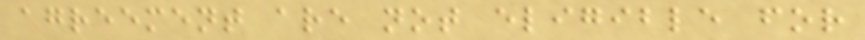agreement are not eligible for
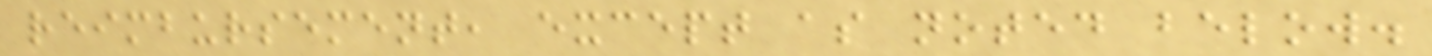reimbursement, except as noted below.
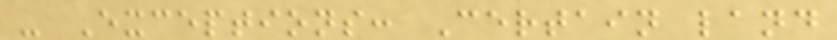- Exceptions: Certain land
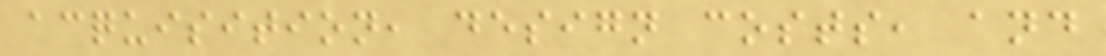acquisition, design costs, and
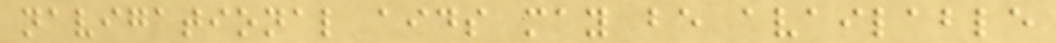navigational aids may be available
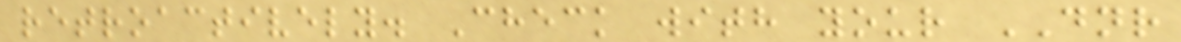retroactively. Check with your DNR
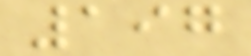197
